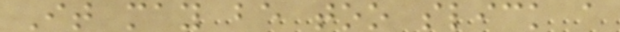It may be too slick a
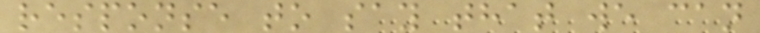response to say that we can
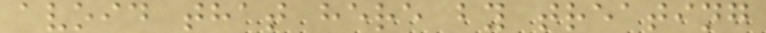avoid that here by treating
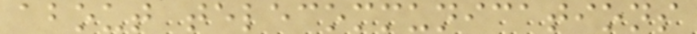about telecommunications
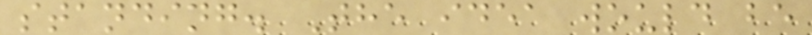standing. The idea would be
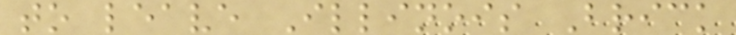to leave Illinois Brick
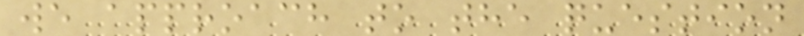we approach to the question
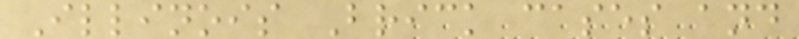Illinois Brick cases and
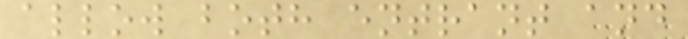allow both entrant and
